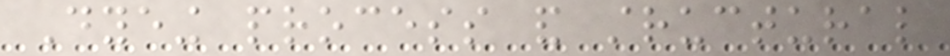Dyeing process and structural
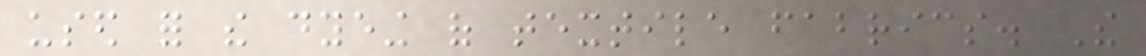used for the dyeing of textile fabrics. The
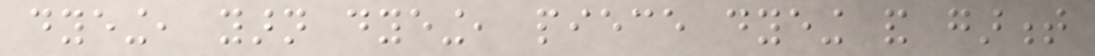dyeing, yarn dyeing, piece dyeing and garment
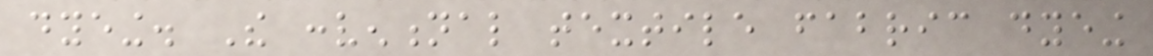dyeing. The conventional textile fabric dyeing
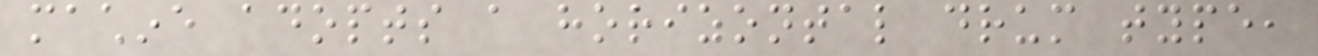machine adopts a horizontal drum type,
